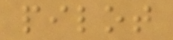pilot
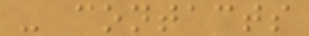- contacts
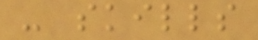- skills
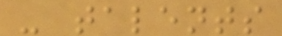- talents
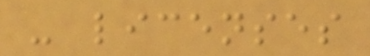- licenses
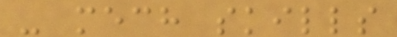- mech skills
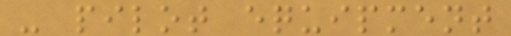- pilot equipment
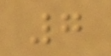7
